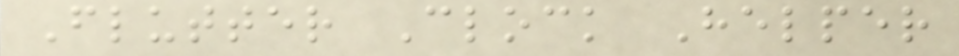Flutter Clock Helper
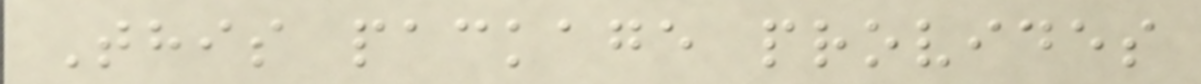This package provides
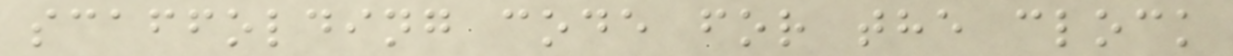scaffolding code for the clock
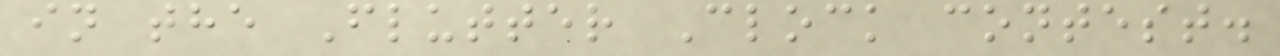in the Flutter Clock contest.
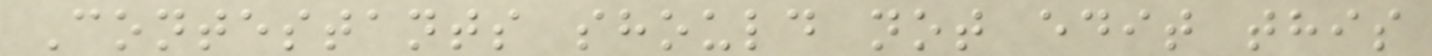Contestants should not edit this
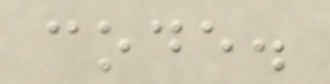code.
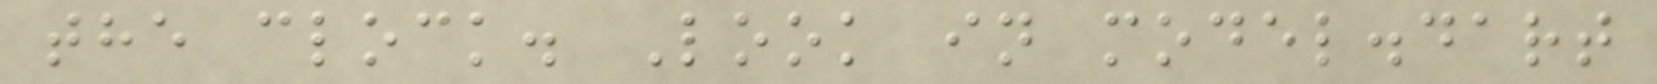the clock. Look in model.dart
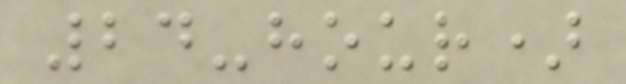24-hour)
